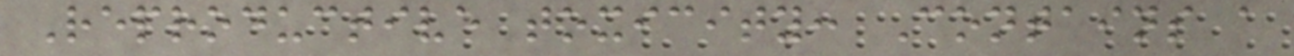Reproductive toxicity: Contains a
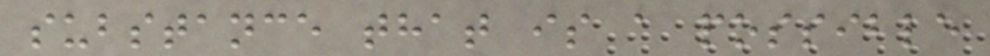substance that is a possible
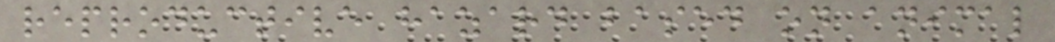reproductive hazard based on animal
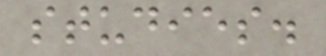studies.
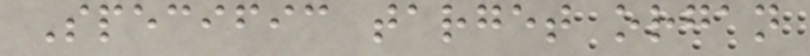Specific target organ
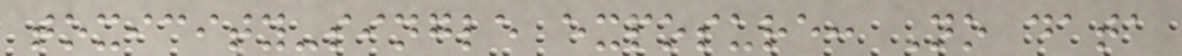toxicity-single exposure: No data
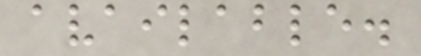available.
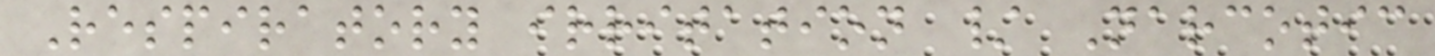Respiratory irritation / Narcotic
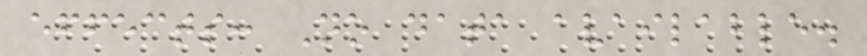effects: No data available.
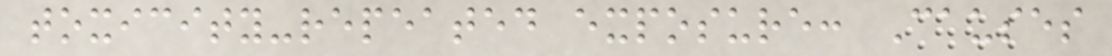toxicity-repeated exposure: Causes
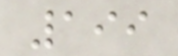199
